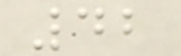42
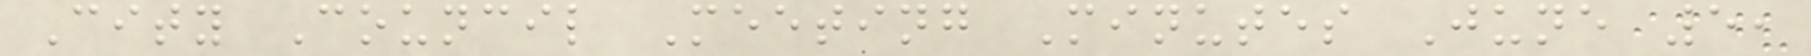City Council Meeting Minutes June 5,
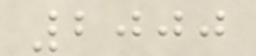2000
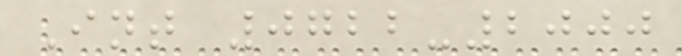Int 0722-2000
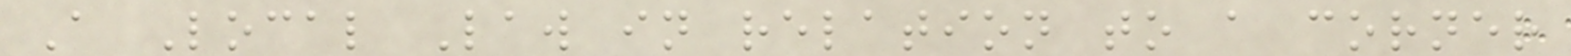A Local Law in relation to a corner
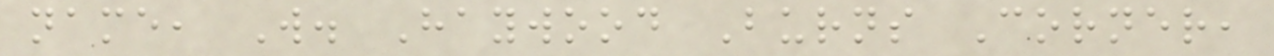name, W. Haywood Burns Corner,
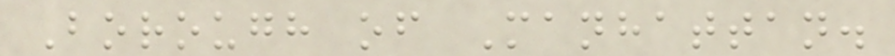Borough of Manhattan.
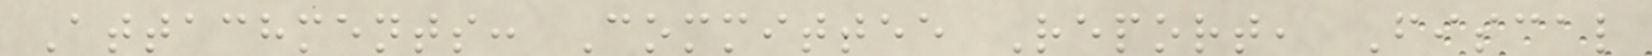Attachments: Committee Report, Fiscal
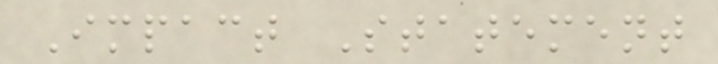Impact Statement
